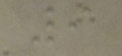9
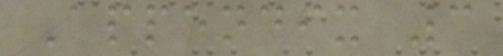Appendix 3
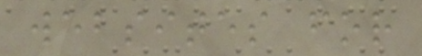websites for
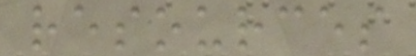resources
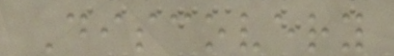Discovery
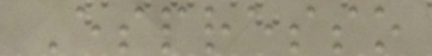Espresso
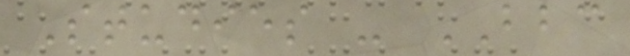Studies - BBC
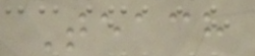Teach
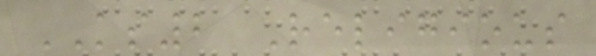KS2 Religious
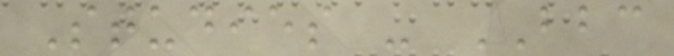Studies - BBC
